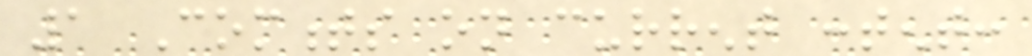1 Comments on current content:
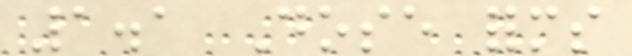1.1 Dose forms
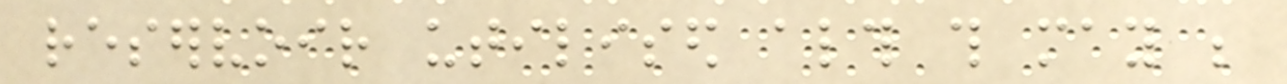reservoir utilised although this may be
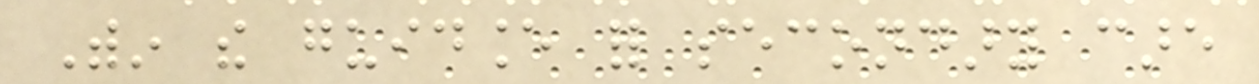Within the guidance for secondary care
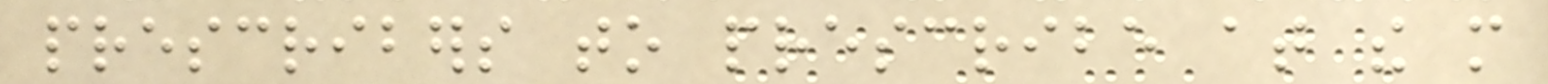prescribers to prescribe at the more
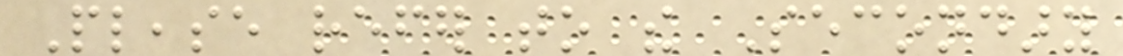Please refer to the Secondary
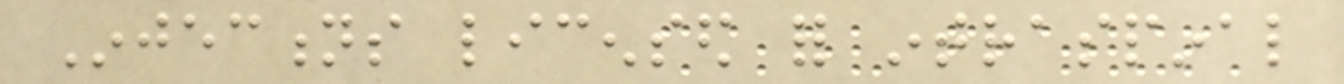Injections licensed for intraspinal
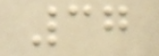37
